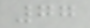77
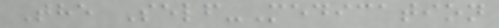The Self-Medication
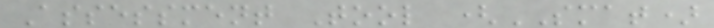Assessment Tool (SMAT)
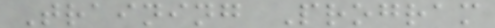Training Program
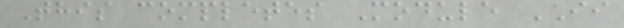This completes Module II
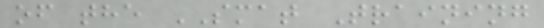of the SMAT Training
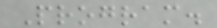Program.
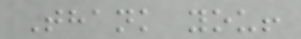Thank you!
